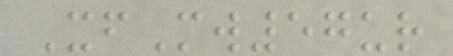XfMw57ur
